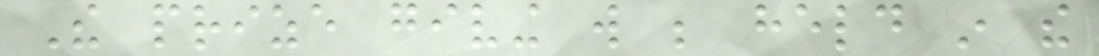The prize giving will be held in the
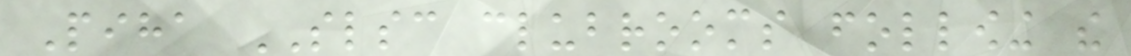Piha SLSC clubrooms following the
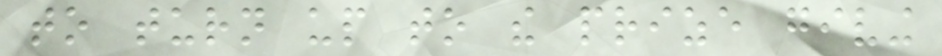to turn up to the prize giving
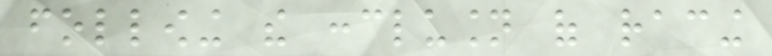following the conclusion of racing
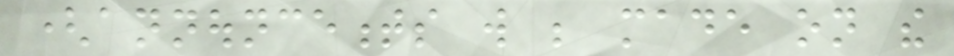(announcements will be made on the
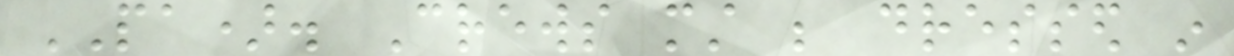PA). Crews must be dressed in
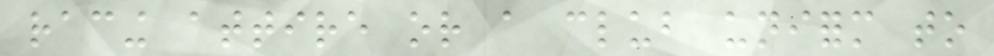racing attire or a club uniform to
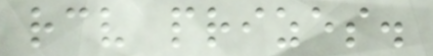receive prizes.
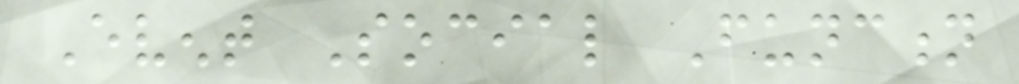Event Social Function
